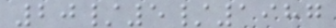20/5/1987
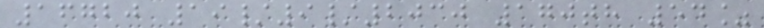16720 19/9/2030 170th 54%
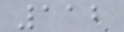112
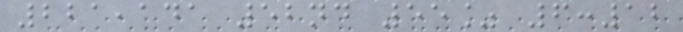221,141 52nd 55% 6:12
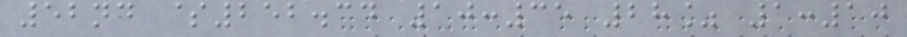52nd $252.34 10:35 28% 1:10
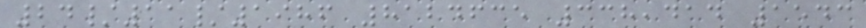24/11/1986 8124635 338,414 1543
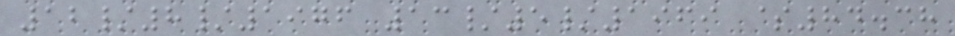12/8/1976 13/5/1969 $84.38
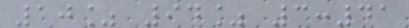10% 94% 3:41
